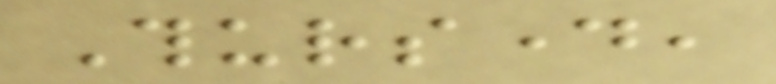Thursday,
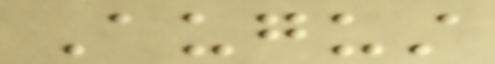August
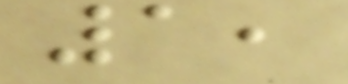1,
